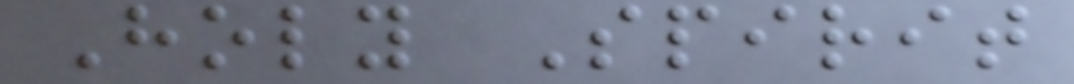Holy Spirit
